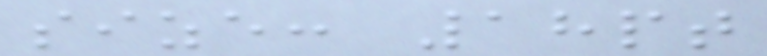size: 18pt
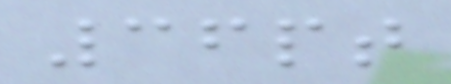36pt
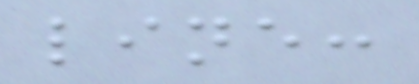line:
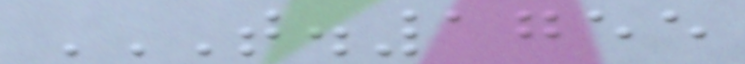T.1755
